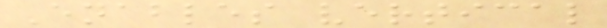Enables vertical
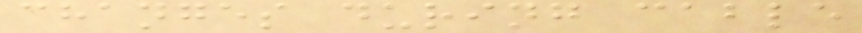changes during cable
